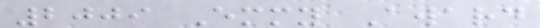2009 Emmy Award
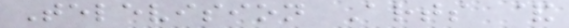Television Arts &
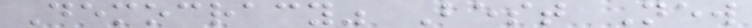Democracy" Best New
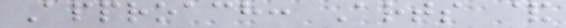Approach: Arts &
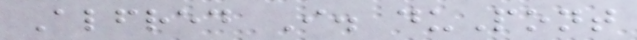Alfred I. duPont
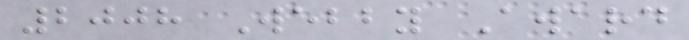2008 Webby Award
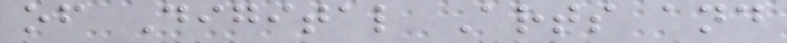of Digital Arts and
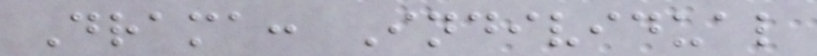Drama: Individual
